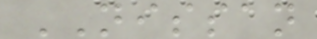NISSAN
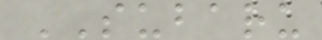SUBARU
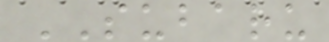SUBARU
